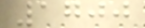1700
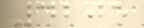4205
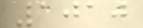1010
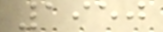1950
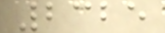2325
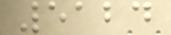5124
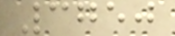3750
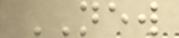NEW
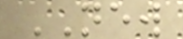NEW
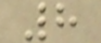8
